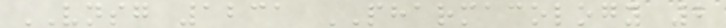VNSG 1231 PHARMACOLOGY 2
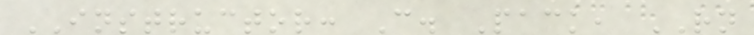INSTRUCTOR: C. Pack, RN
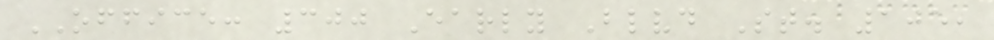OFFICE: 300 Early Blvd St. 105,
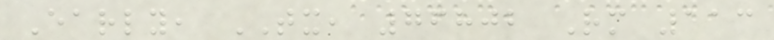Early, TX, 76802 Rm 113
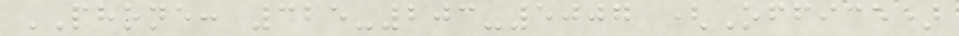PHONE: 325-203-5007 (Office)
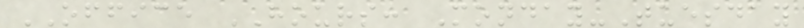OFFICE HOURS: Monday-Tuesday
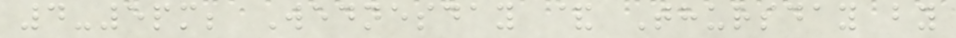4-5pm; Wednesday & Thursday by
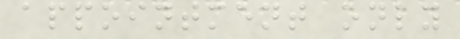appointment only
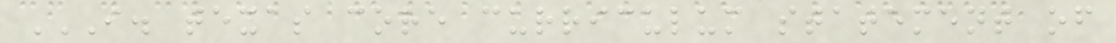I. TEXAS CORE CURRICULUM STATEMENT OF
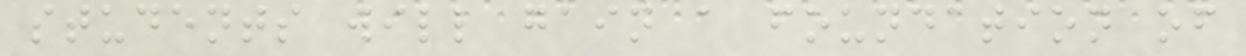students will gain a foundation of
